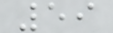59
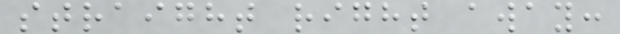straight right away:
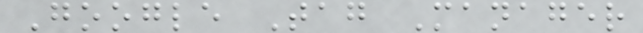Google Tag Manager
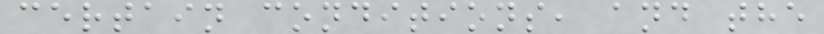certain conditions, and the
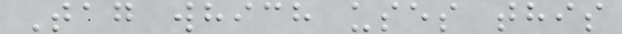Tag which uses this
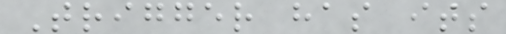Trigger has its
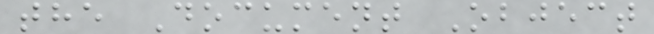the Document Object
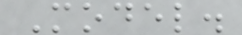Model.
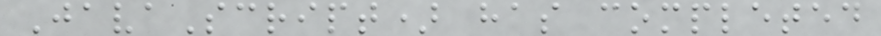JavaScript) has completed
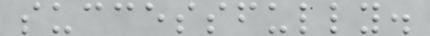successfully.
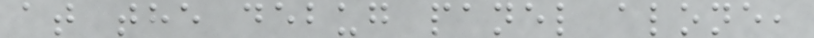at the debug panel alone,
